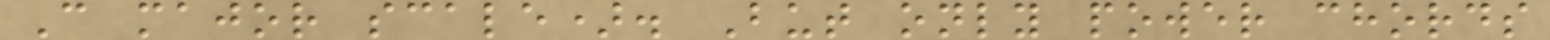C major scale). But only power chords
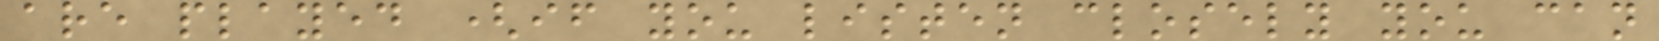are played (if you listen closely you can
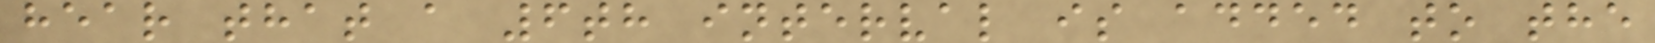hear that a 6th interval is added to the
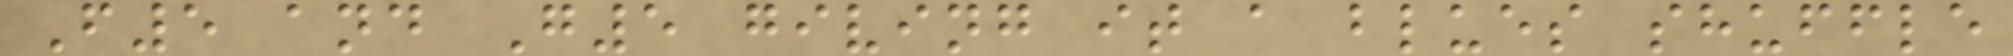F5 and G5 giving it a blues shuffle
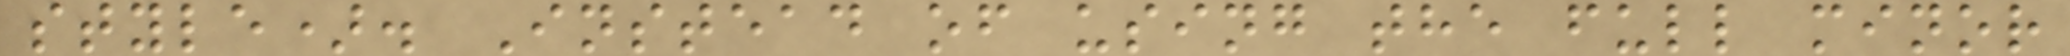style). Instead of using the full minor
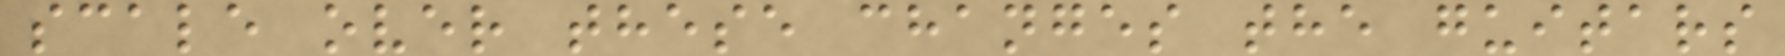scale over these changes the guitars
